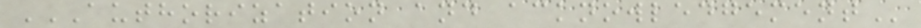AUTHORIZATION AND ACKNOWLEDGEMENT
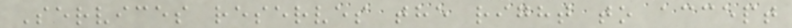Services reserves the right to accept
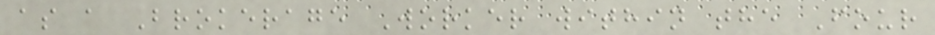as a Brokerage Worker within the Four
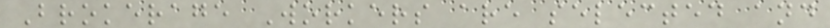Brokerage Workers are selected and
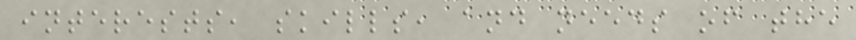interests, skills, and needs of the
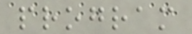program
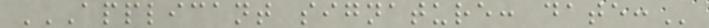APPLICANT SIGNATURE: DATE:
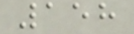158
